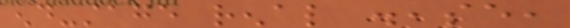end-stage renal disease,
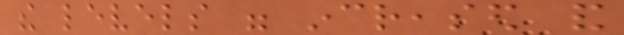the levels were increased and
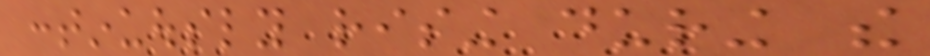continuously rising during the
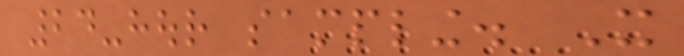24-hour sampling. It
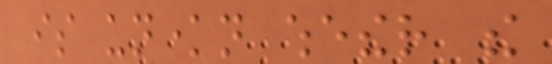is unknown whether the
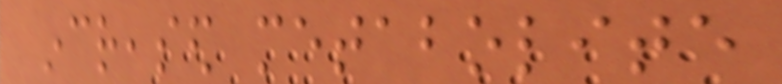increased metabolite
